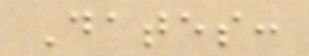Dates:
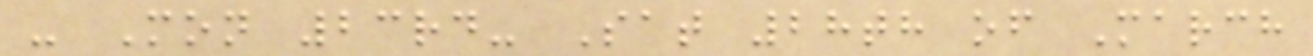- Mon 23rd- Sat 28th of March
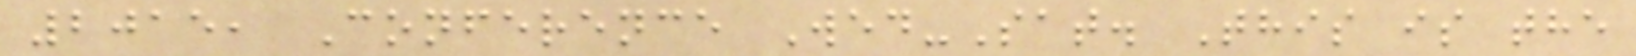2015, Conference Wed-Sat. This is the
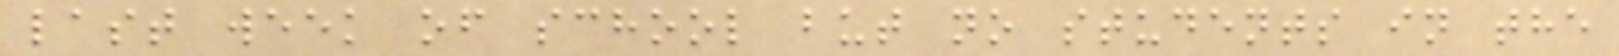last week of school but no students in the
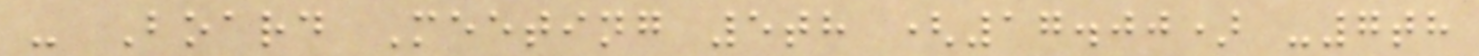- Board Meeting 5th (17.00) -7th
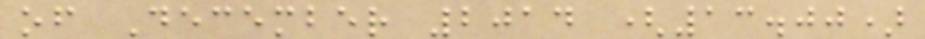of December 2014 (13.00)
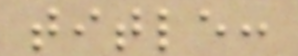title:
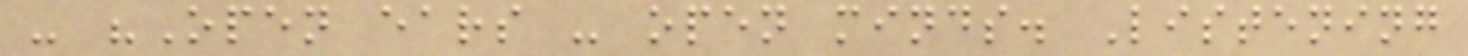- "Open ears - open minds. Listening
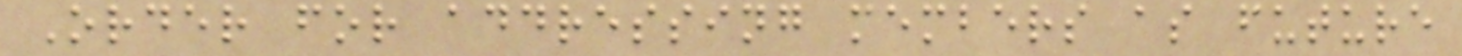Order for addressing members as future
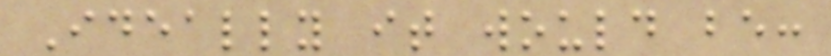Ideally it would be:
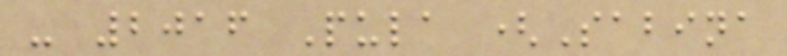- 2016 Pula (Sabina
